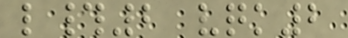l#2 vqk2
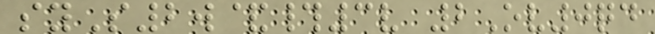syS2w&#3v 2Ov0qd
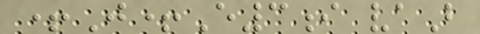+J+E3i vaB
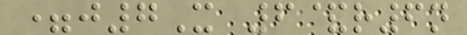=j7X 6&r6n
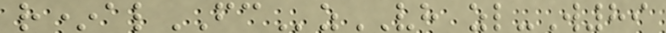r*alFCzVH zl-W89
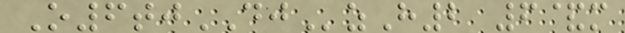O6tjDJzH2 6&m
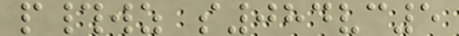p#wz s084vc5
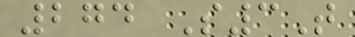274 S3T
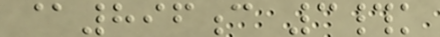@896c 3#k
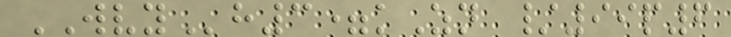WVYh3=kZn /99p6
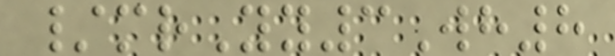/mrYy3Wh8
